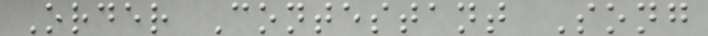Order Contestant Song
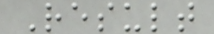Result
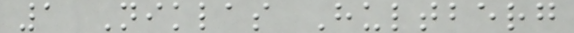1 Niklas Hultberg
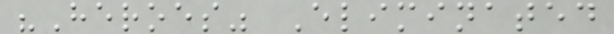"Heroes" Eliminated
